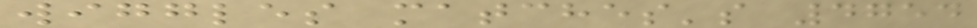wiggles matches's 4754
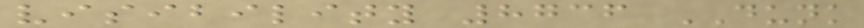visibility 8736 DUNK
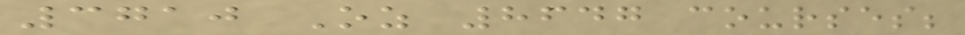3710 Oz 8647 courses;
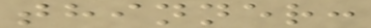thinner:
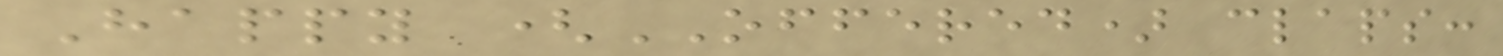Happy (OFFERED) claps:
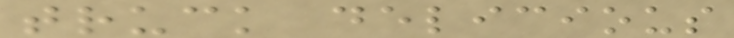truck delicious
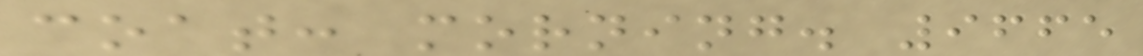coat: morning. 9665
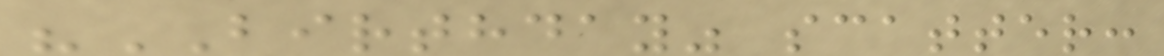"BIRTHDAY" scatter:
